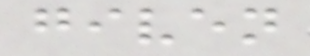given
